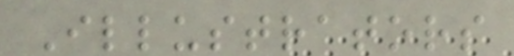Illustrators
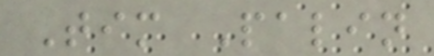Tim Palin
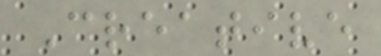Creative
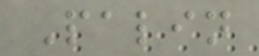Palin
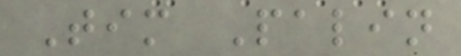Tim Palin
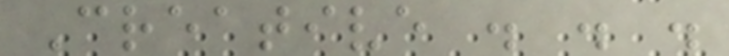Creative . . .
